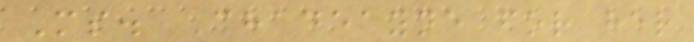Ms. Chadeayne for her
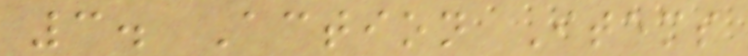3. Action Items
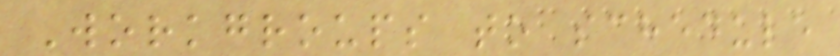Workgroups to schedule
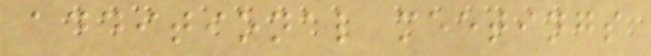additional meetings
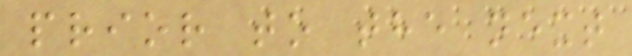prior to the next
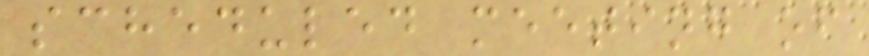scheduled meeting of
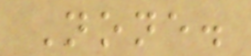None.
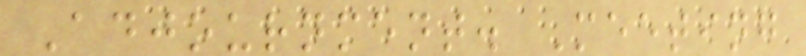Adjournment. Meeting
